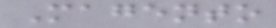Magento
